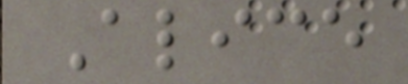Alice
